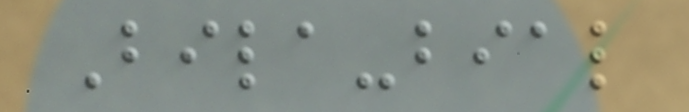Bila-bial
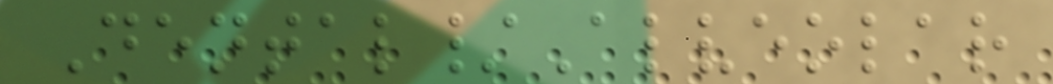Dental/Alveolar
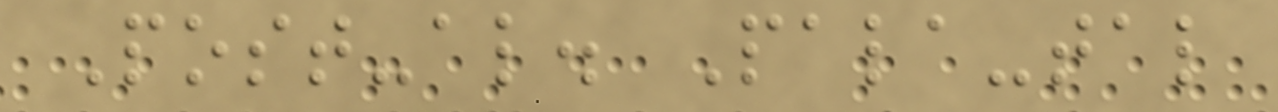Post-al. Pala-tal
